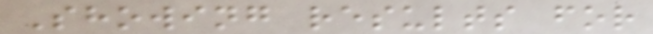Showing results for
